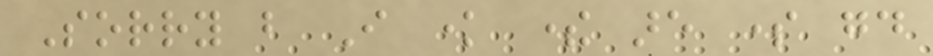Sorry but I know there are some good
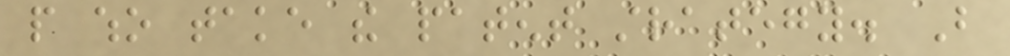people who take the patent strategy. But
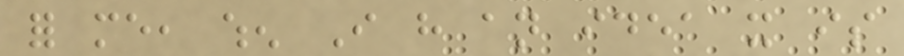for me, when I have an idea it is
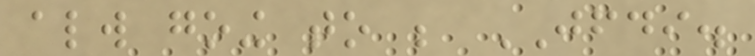always going to be JFDI.
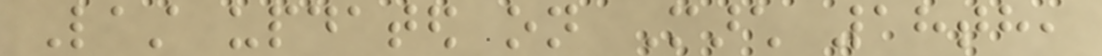Last updated on March 18th,
